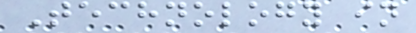Technology in
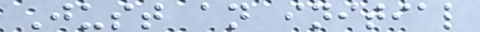Just an initial
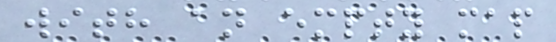with an empty map
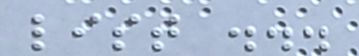list ...
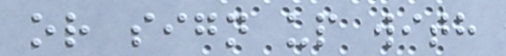or sign up with
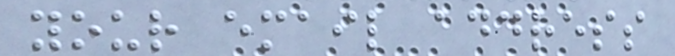your email address
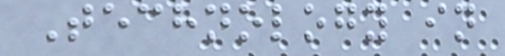Technology in
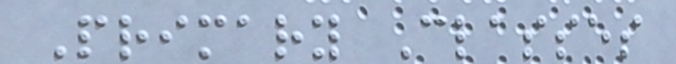Primary Classes
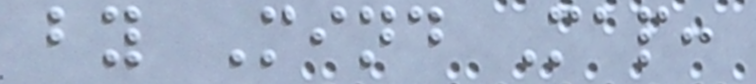by Mind Map:
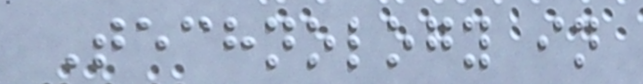Technology in
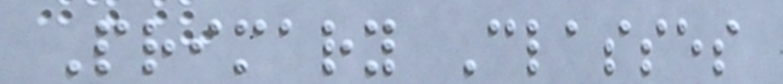Primary Classes
